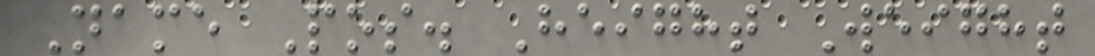Name Pos. Height Weight
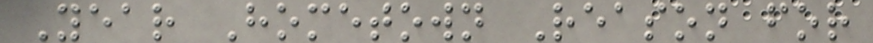Year Hometown Reason for
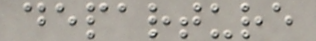departure
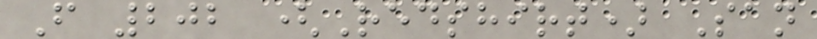F 202 (Redshirt) San
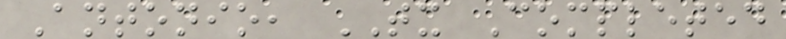Antonio, TX Completed
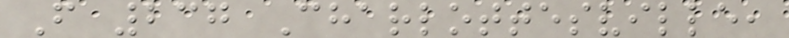F 237 Charlottesville,
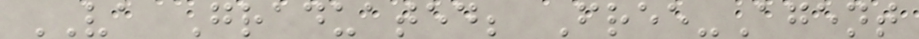VA Graduated; Free-Agent
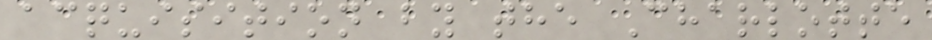acquisition by the Charlotte
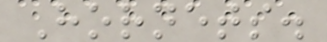Hornets.
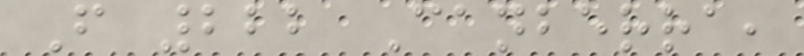F 222 Canberra,
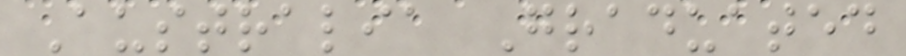Australia Graduated
